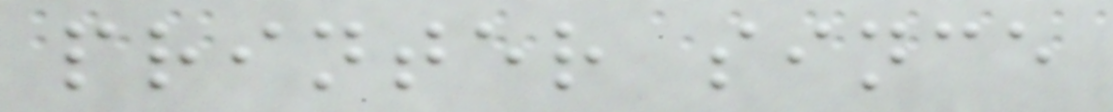printer since
